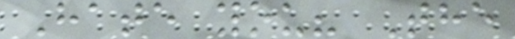Hate you? The
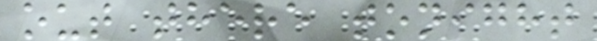out there tonight
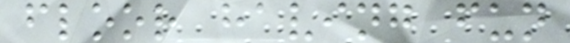floor having fun
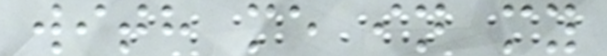with me in my
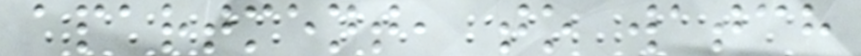apartment, to watch
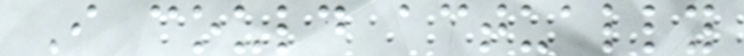I could actually
